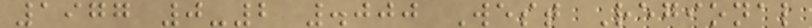1977 0-2 .000 West Regional
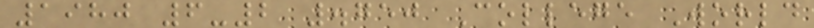1980 6-2 .750 College World
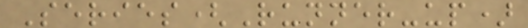Series(Runner-up)
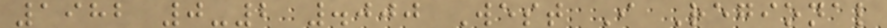1982 0-2 .000 West I Regional
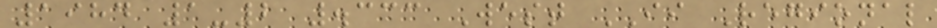1984 1-2 .333 West II Regional
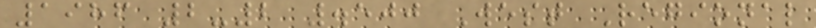1986 2-2 .500 West Regional
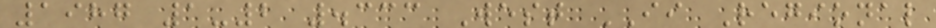1987 1-2 .333 West II Regional
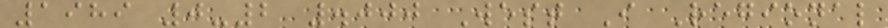1989 0-2 .000 West I Regional
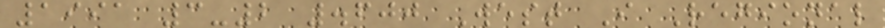1991 3-2 .600 West I Regional
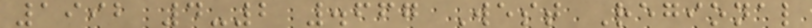1992 4-2 .667 West Regional
